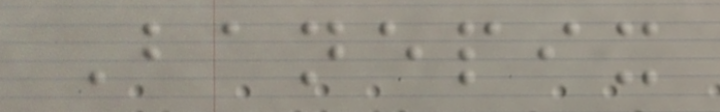Banepix
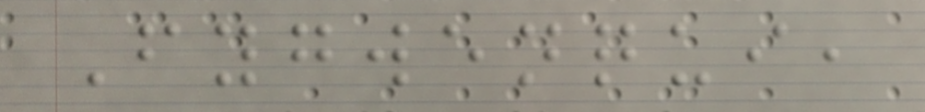Fygwenqui,
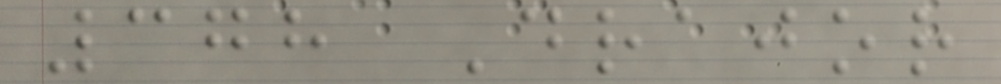378 Drajor
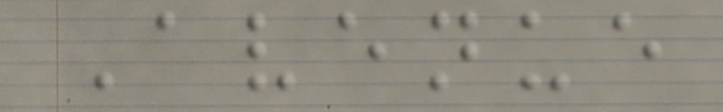Avenue
